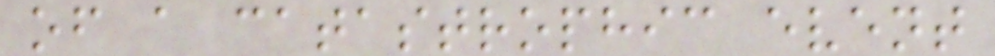of a catastrophic event
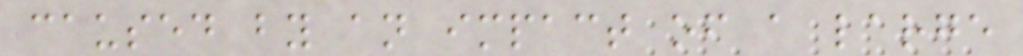caused by an impact of a large
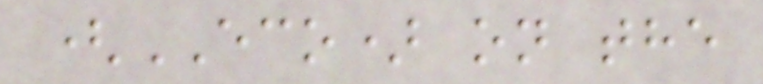(ECO) on the
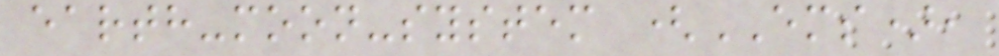earth-moon-system (EMS),
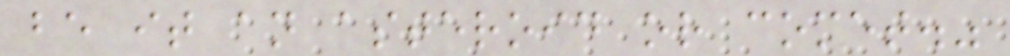be it an asteroid or comet."
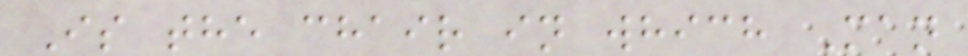Is the chair in which Man
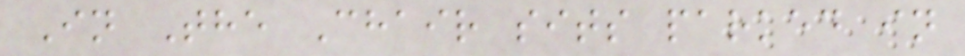In The Chair sits parked in
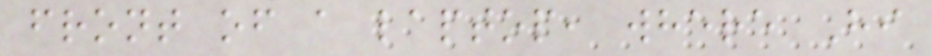front of a laptop, where Hi
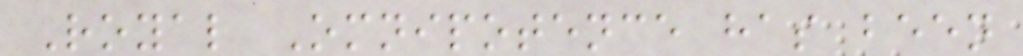Royal Omnipotence has been
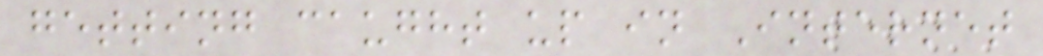getting caught up in Internet
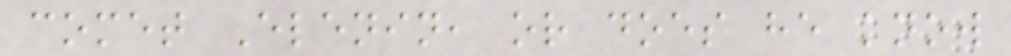comet Elenin, or does he know
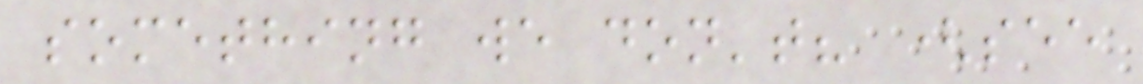something we don't? (see
